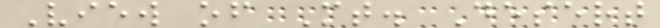View of Mt. Desert
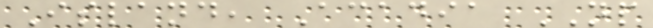Island, Acadia NP
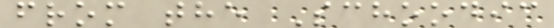from the Schoodic
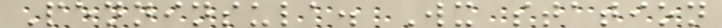Penninsula. Wx station
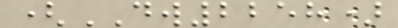(DW2258)
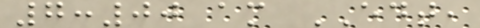7:00 am EDT,
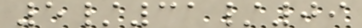5/31/09
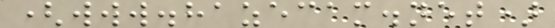(www.hazecam.net)
